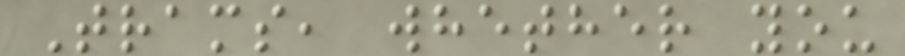Trams, whether you
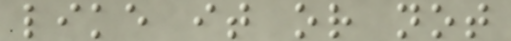like it or not
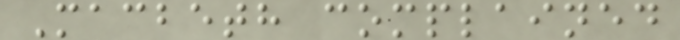Macbeth complained
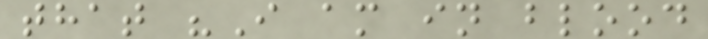that "I am in blood
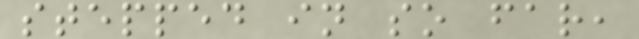stepped in so far,
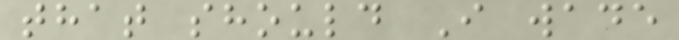that should I wade
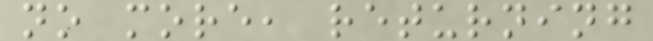no more, returning
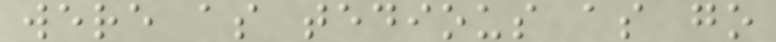were as tedious as go
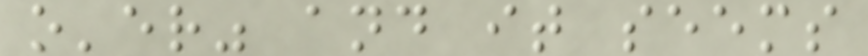o'er" and it seems
